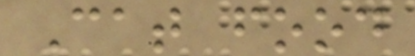Cat food
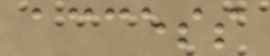access
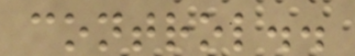control..
